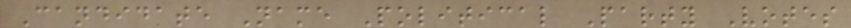Candidate Name Political Party Votes
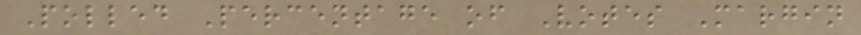Polled Percentage of Votes Margin
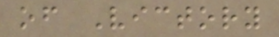of Victory
